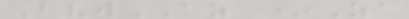BvwAZ *Za
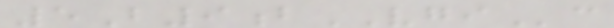5B9bVGIc
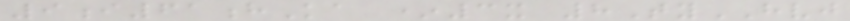9i61hKa *3x 8TyHVJ
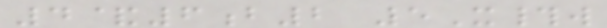4&6b2 5X#w
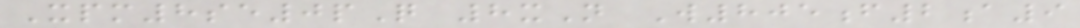Xpm8se0pQ 8xN W805f2a9
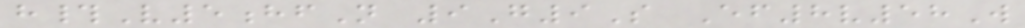h#V5hfN 9G9S Ef8v58W
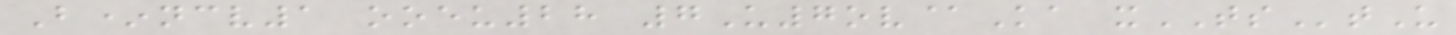B*ncv1 ooeu28 7U7ov@Ka xTStU
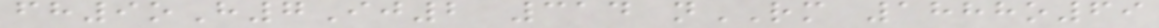fh9oH7Ij2 314 nRM 1888o69
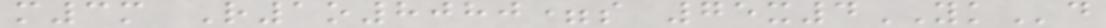m3m R1o8080=s 75x4YKd
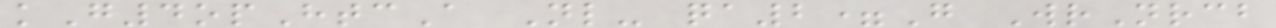kG4opHtcA Nl- qa2=G WrNrcb
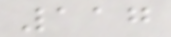117
